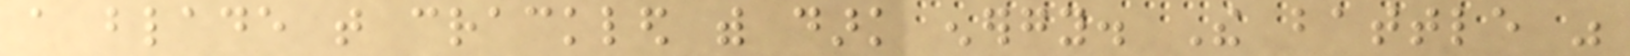a blade that crackled with dark energy. The battle was
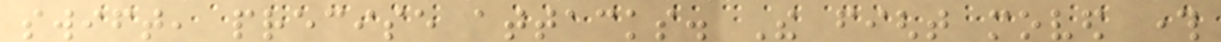swift, precise attacks. The fight moved through
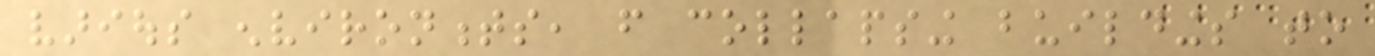various environments, from collapsing buildings to
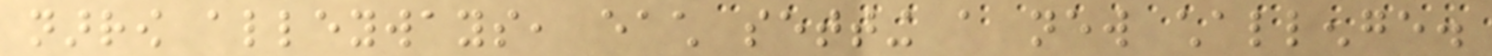narrow alleyways, each setting a new challenge.
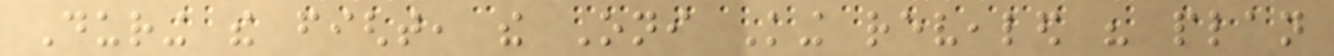During the fight, the Oni King revealed his plan
